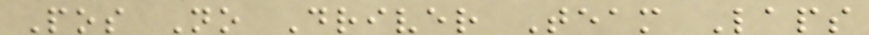Pos No Driver Team Laps
